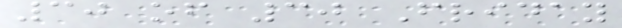30 of 30 Friday
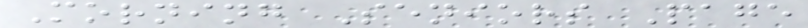Morning Seniors Page
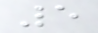5
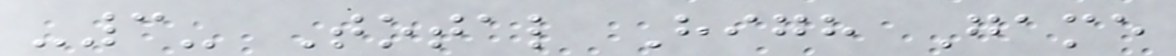-3- Total High Game
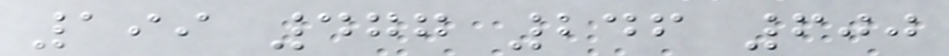199 477 246 600
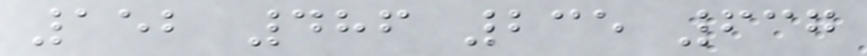152 486 235 637
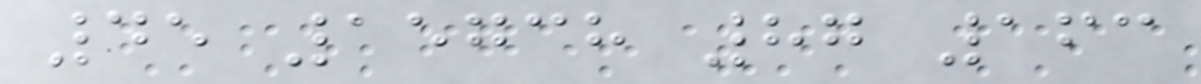45 15738 87 163
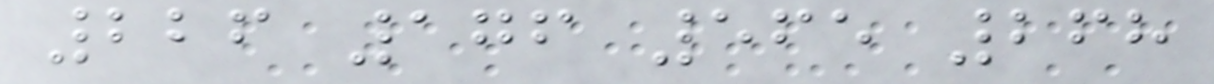226 176 565 268
